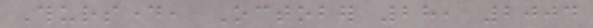Thursday, October 28, 2004
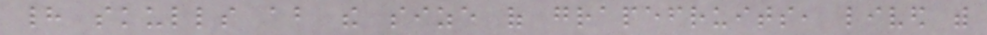had skulls about the size of grapefruits, lived with
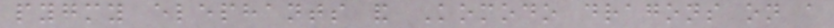pygmy elephants and Komodo dragons on a
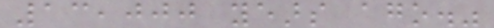13,000 years ago."
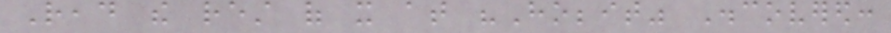Read the rest of it at "Hobbit" Discovered:
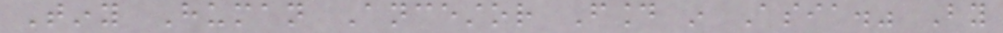Tiny Human Ancestor Found in Asia." By
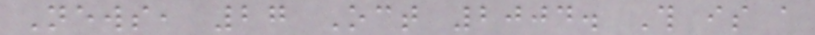News, 27 Oct 2004. This is a
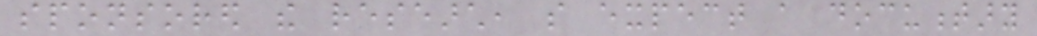sponsored the research, so expect a documentary
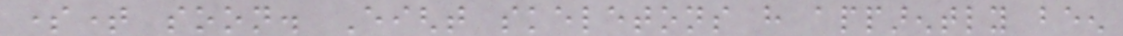sometime soon. Eight skeletons have apparently been
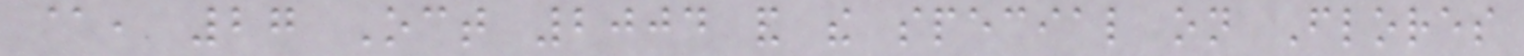@, 27 Oct 2004 and the special on Flores
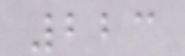223
